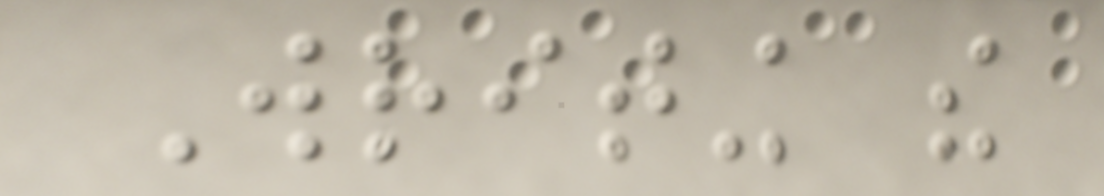Writing the
